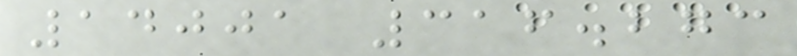14001 316.273
